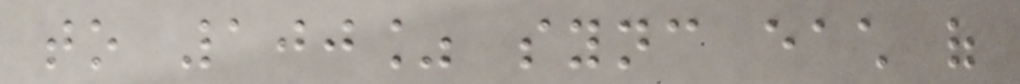to 100% sync each of
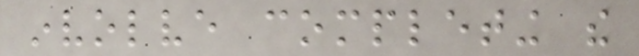involve completing the
